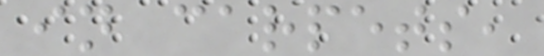in carpets,
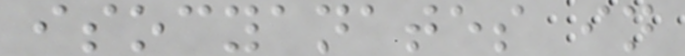isocyanates in
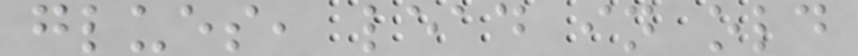glues, lead in old
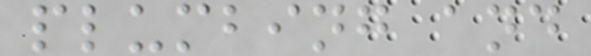plumbing and
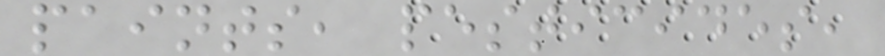paints, pesticides,
